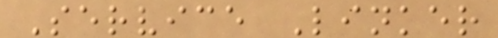Service Linker
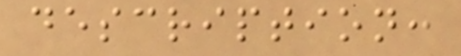description:
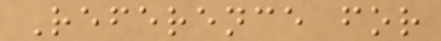Reference for
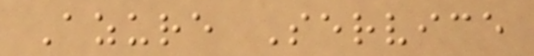Azure Service
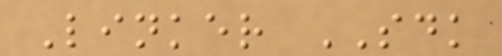Linker SDK
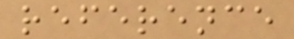reference
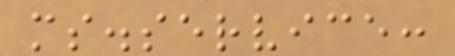ms.service:
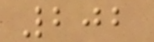202
